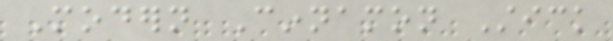Modern Cinnamon Stick
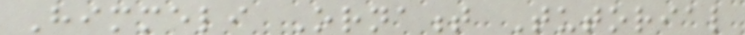Himmeli Ornament Tutorial
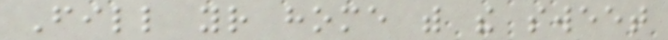Fill your home with the sweet
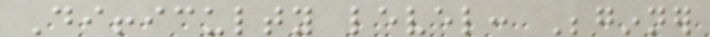Difficulty level: Beginner
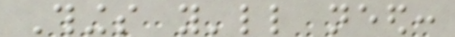Things you'll need:
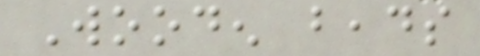Wooden beads
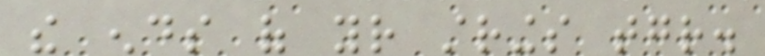the ends of your strings together.
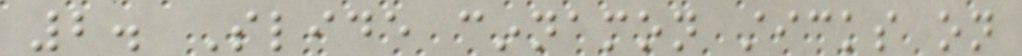2. Slide cinnamon sticks on
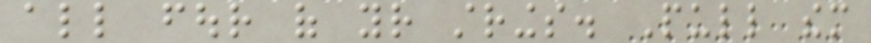all four of your strings. Pull them
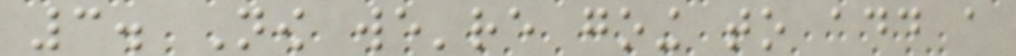3. Now we're going to add a
